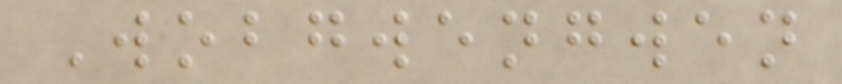Wobgwengwen
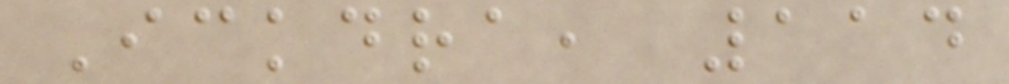Ickdra, 114
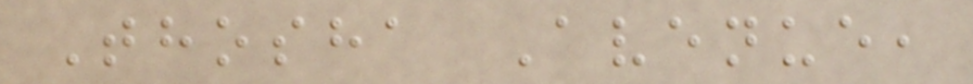Thosha Avenue,
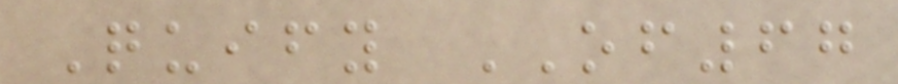Quify OF67
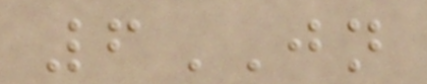6JN
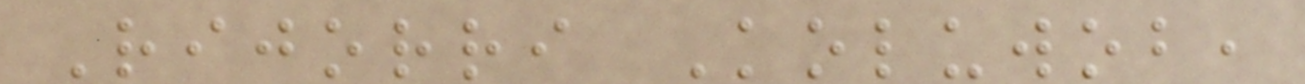Rijorri Koluwob,
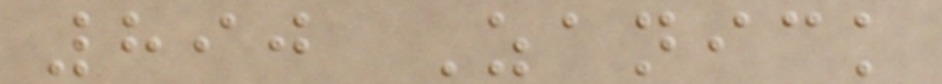890 Zanick
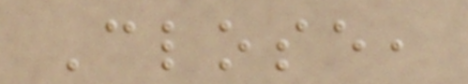Close,
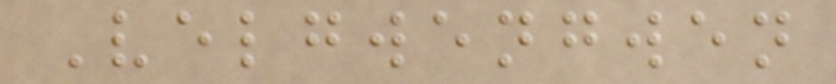Velgwengwen
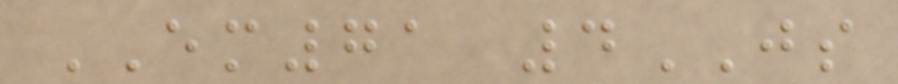EM71 4JS
